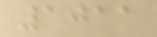1011
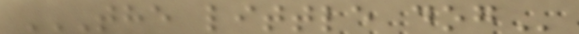THE LITTLE DOG
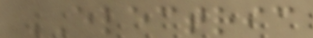ELECTRIC
